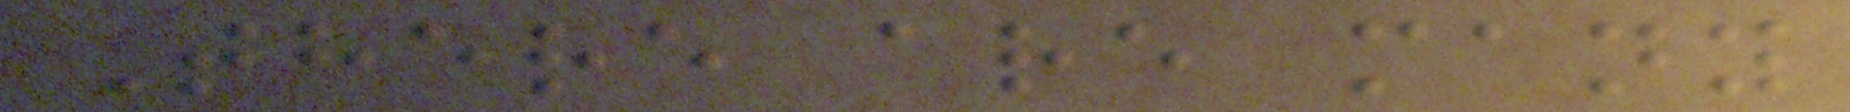There are many
